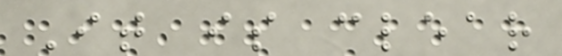It is clear
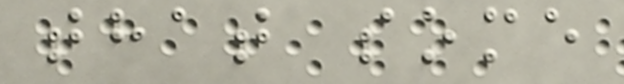that some
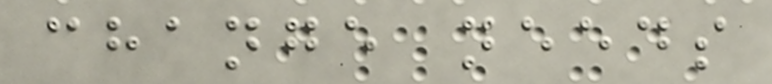change needs
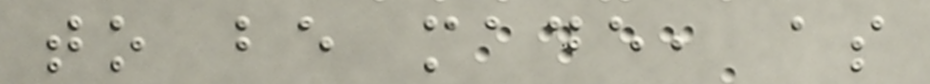to be made, as
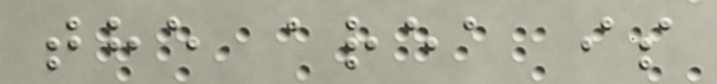the area is
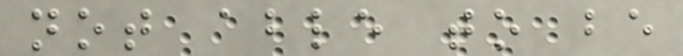not able to be
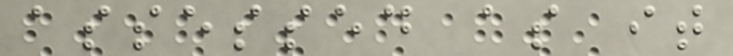assessed as it
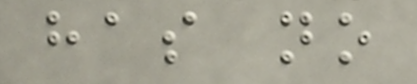has no
